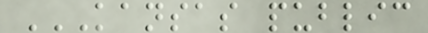KANSAS PUBLIC
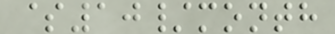$10/month
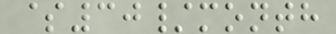$30/month
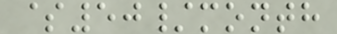$50/month
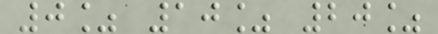0% 10% 20%
